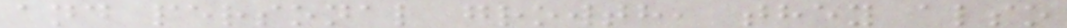and personal growth, they also
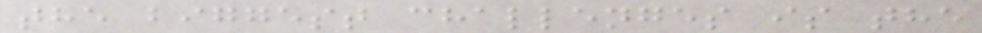the biggest challenges is the
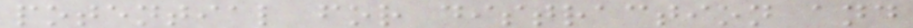potential for distraction and
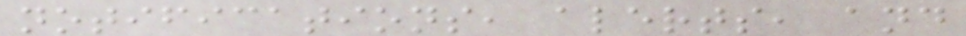notifications, alerts, and
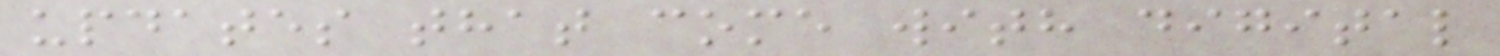updates that come with digital
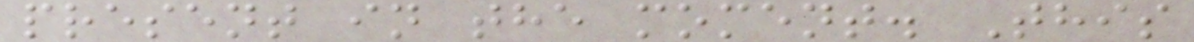present in the moment. This
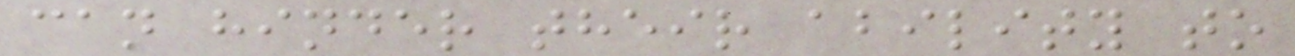can hinder their ability to
